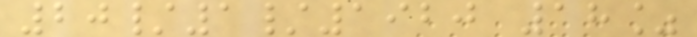20/1/1920 18%
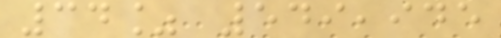34% 549,945
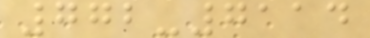772-7114
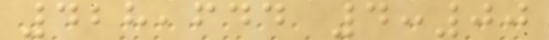428,644 4:00
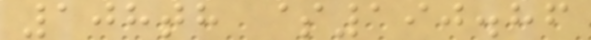108th $190.86
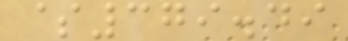$379.49
